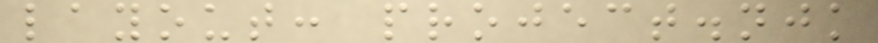layout: project.njk
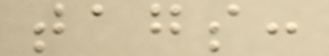tags:
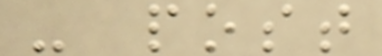- post
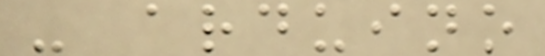- arduino
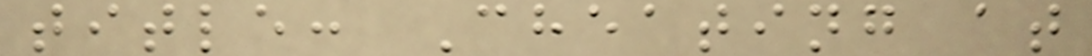title: Cheating at
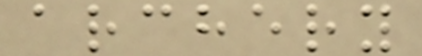archery
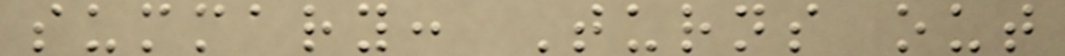summary: Turns out
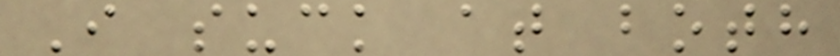I suck at both
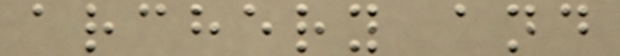archery and
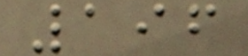196
